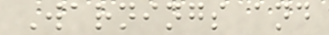Warnings and
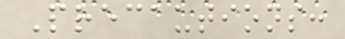Precautions:
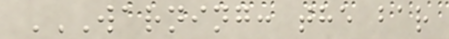WARNING: THE BAR
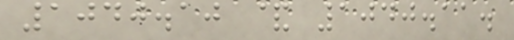1040.10 & 1040.11.
